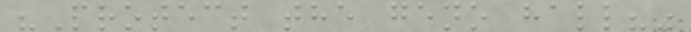"Protect the geno hall?"
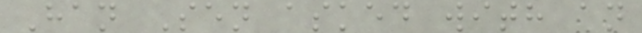Han Sen asked with an
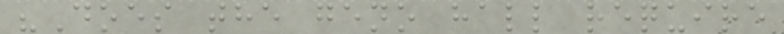"Does the geno hall require
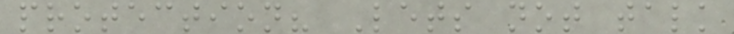protection? Lets not talk
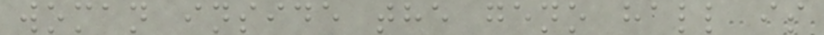woman inside the geno hall is
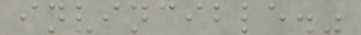invincible."
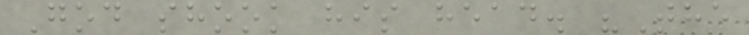God shook his head. "The
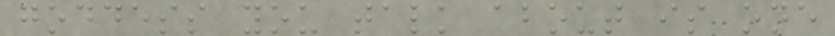goddess you talk about is one
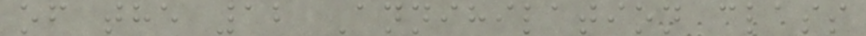of the 12 Annihilation class
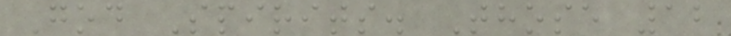God Spirits. Those 12
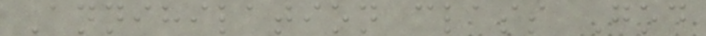Annihilation class God
